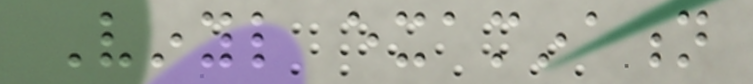Vinyl examination
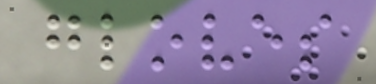gloves
